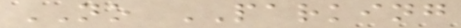NO PARKING
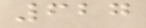627
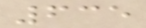635
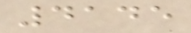4145
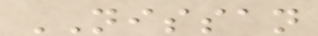NISSAN
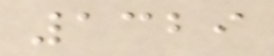1329
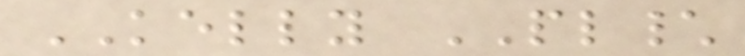KELLY PL\
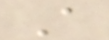A
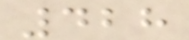428
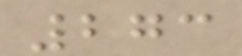273
